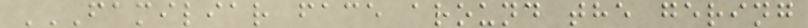FAMILIAR FACE AROUND THE GERING
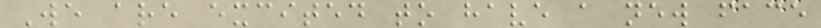We are excited to have a new face
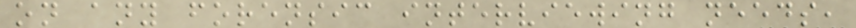on any forensic interviewing needs,
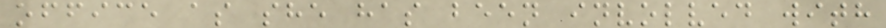office as she has been involved with
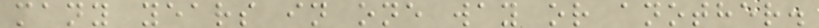many years in one way or another.
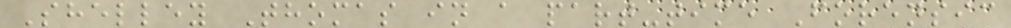Shelley Thomas in a part-time Forensic
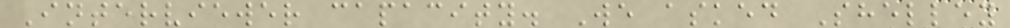Interviewer capacity. We asked Shelley
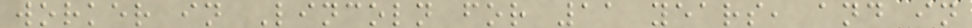worker in Lincoln for 11 years, and in
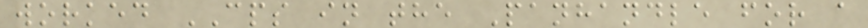worked CPS in the Panhandle for a
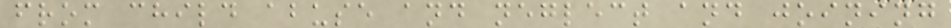from child abuse and neglect and joining
